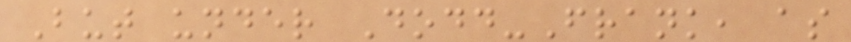But under Dodd-Frank, as
